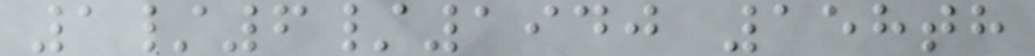1/6/1940 158th
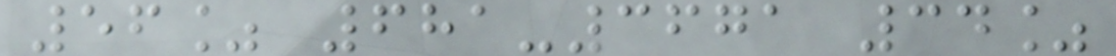56% 681-3671 34%
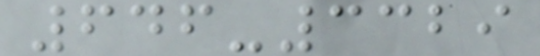646-3329
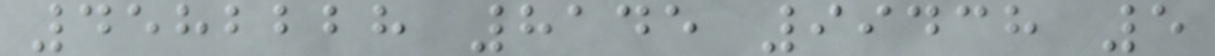4582228 8145 99438 5
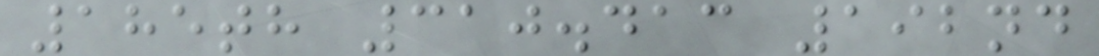185th 310.413 192nd
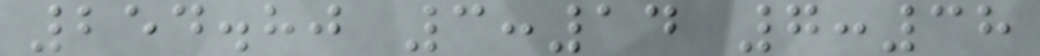254.80 3:14 7:38
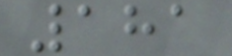181
